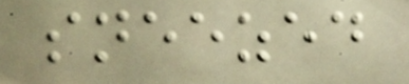sneezed
